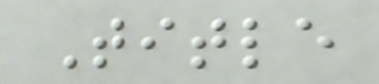Title
